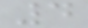4
